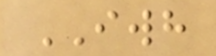IWH
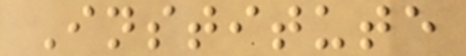Institute
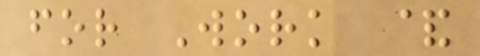for Work &
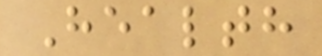Health
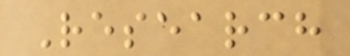Research
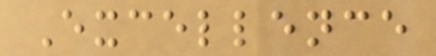Excellence
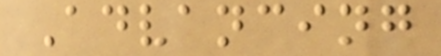Advancing
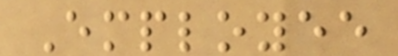Employee
